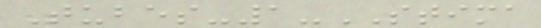Tubes-1-STIMA
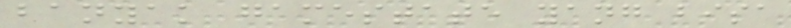banyak gamestate yang bisa
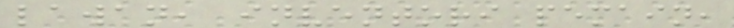lawan, inventori pemain,
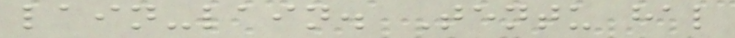lain-lain. Tentu hal
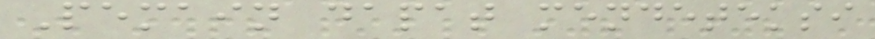Pemain dapat mendeteksi
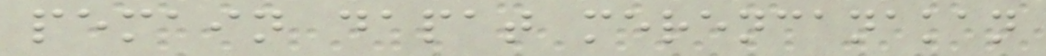pemain dapat merencanakan
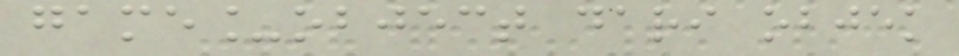game_object dari objek
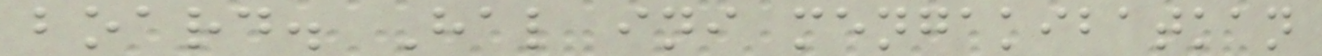board. Hal ini mengakibatkan
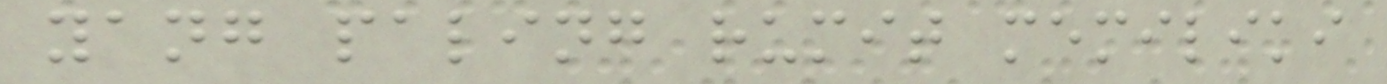yang paling rumit memiliki
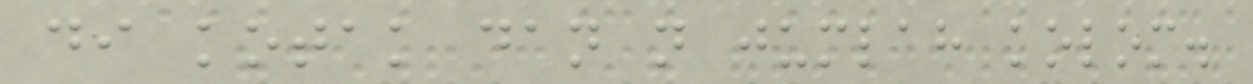di kotak dan n jumlah kolom.
